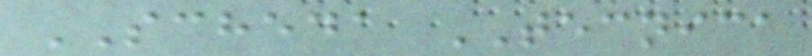SCHEDA TECNICA
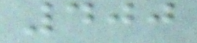400
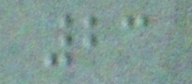23
